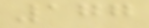177
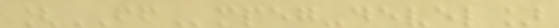[FFmpeg-devel]
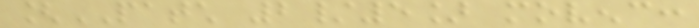[PATCH 2/5] movenc:
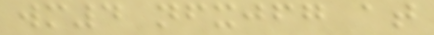wm4 nfxjfg at
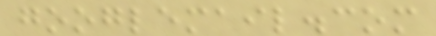googlemail.com
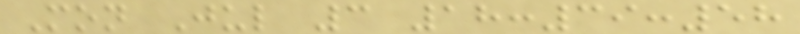Mon Jul 3 18:39:58
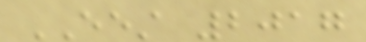EEST 2017
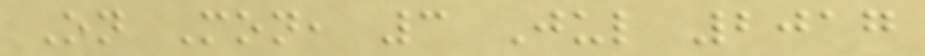On Mon, 3 Jul 2017
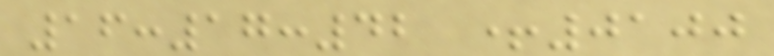16:17:42 +0100
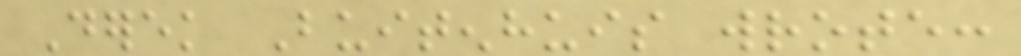Derek Buitenhuis wrote:
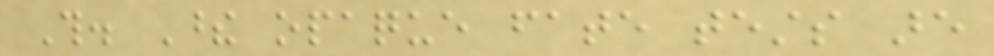This. These opaque fate tests are
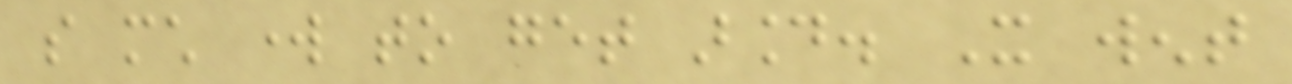so much work to get around. It went
